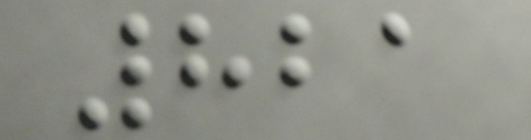821
